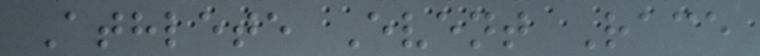Athlete Event Race
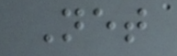Net
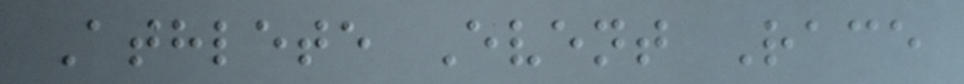Athlete Event Race
